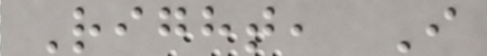Right, I
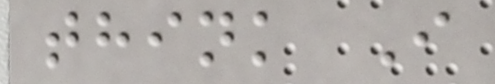think I
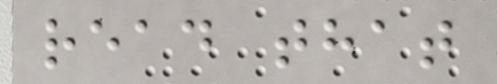read that
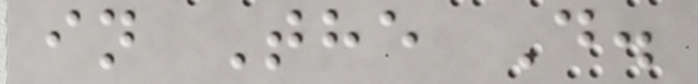in The D.
